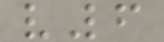v6
